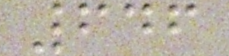646
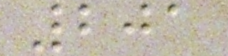201
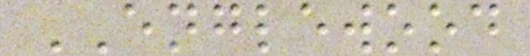ENGLEWOOD
